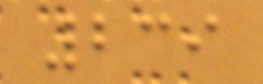239
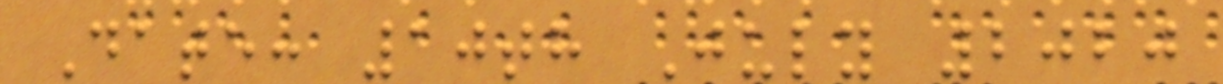Date: 10th July 2020
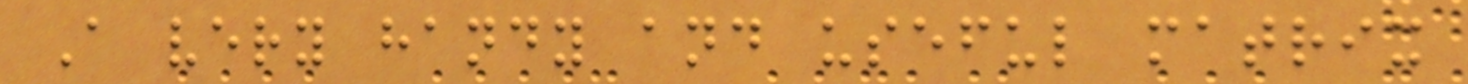A very handy and useful matrix
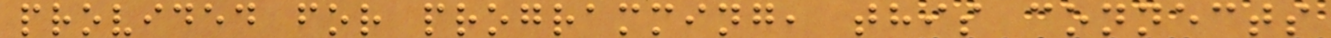provided for programming, this connects
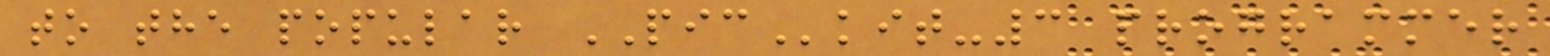to the popular PICkit-3 programmer
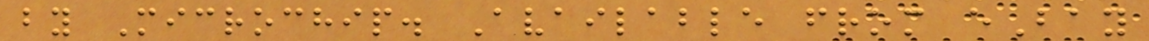by Microchip. Available from eBay
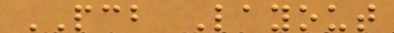PCB Layout
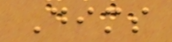Dims
